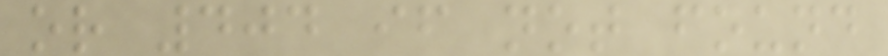or 404 if not found
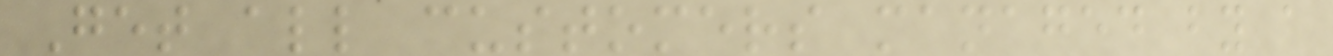Get all customers managed by a
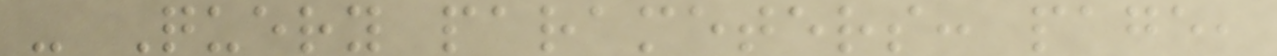- Query parameters: page,
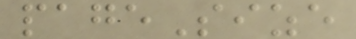pageSize
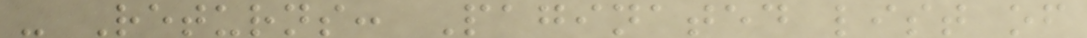- Returns: Paginated list of
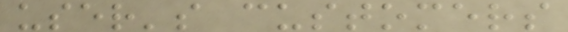user's customers
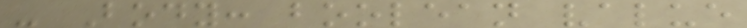- Body: boolean value
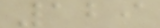129
